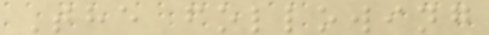The following
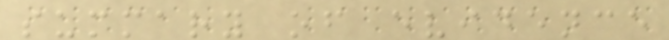summary of evidence
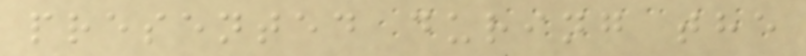presented during the
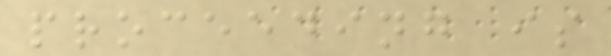proceeding is
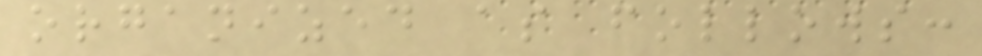organized as follows:
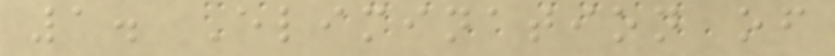1. Elimination of
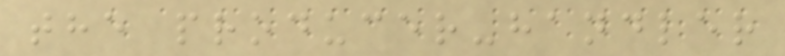the producer-handler
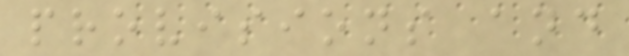provisions and
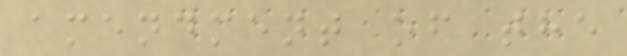amendment of the
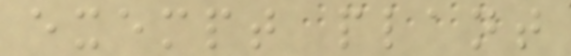exempt plant
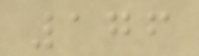176
